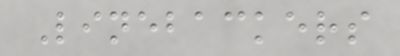Linebackers
